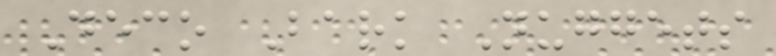Deco Bark Nuggets
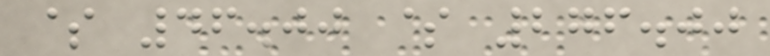$ 46.00 $ 276.00
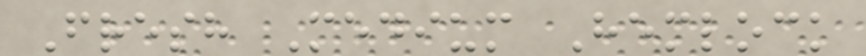Fresh Medium Hemlock
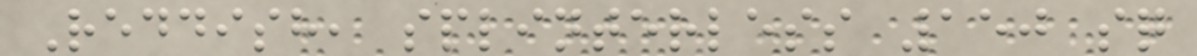Reddish, splinterless 150 sq
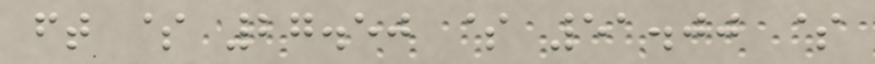ft $ 27.50 $ 51.00 $
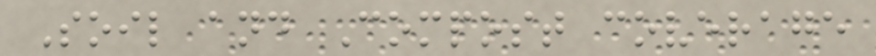Soil and Compost coverage
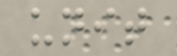unit
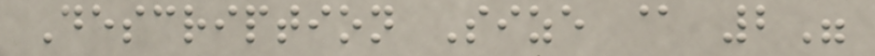Description Size @ 2"
